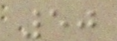50
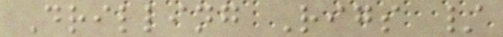Drilling Rigs /
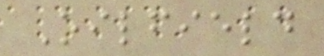Oilfield
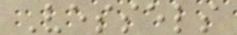Vessels
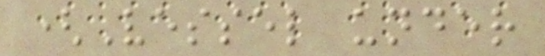(Vessel under
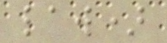law)
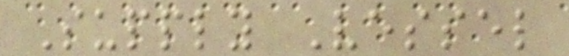Supply Vessel
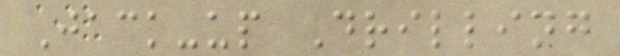Jack-up Drilling
